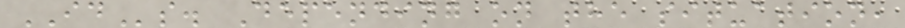IDs. Depending on the situation,
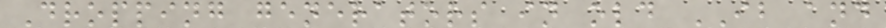Dropping generators in old IB and
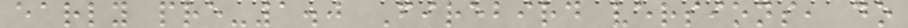early pre-1.0 Firebird versions, do
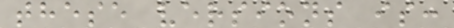these versions is:
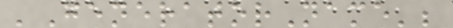'GeneratorName';
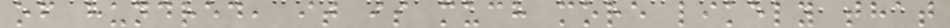of hundred, it is much more likely that
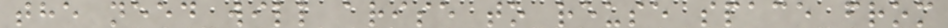the need will arise to reuse space from
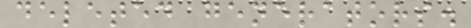deleted generators.
